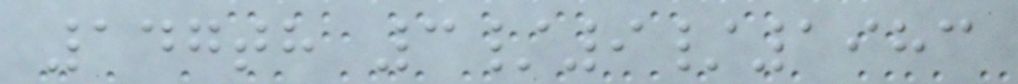147th 3/9/1983
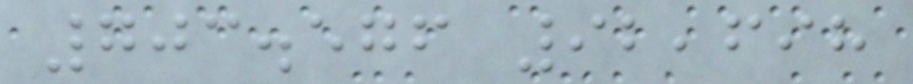703.576 92,698
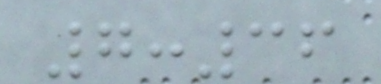7:36
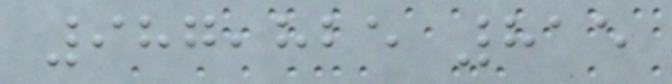987,825 815
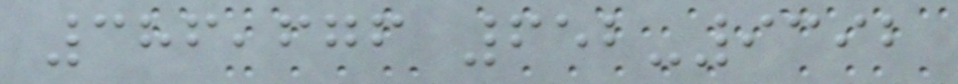386,676 652-9392
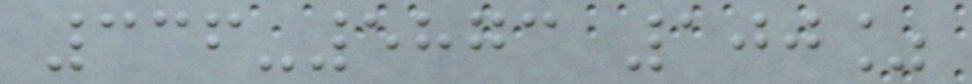336-5873 100%
